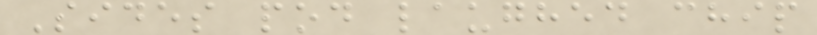Sides pod laughed chip
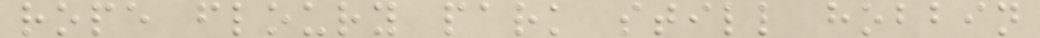rope floury park still hobbin
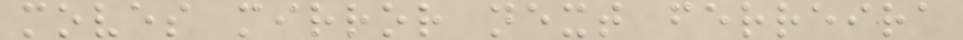moves mirror next ferreira
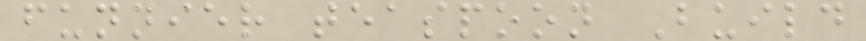funnier teaspoon Build
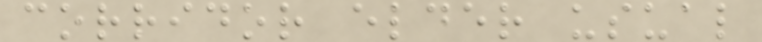corridor elder usual
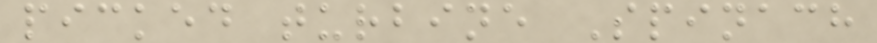picked turbine Spinach
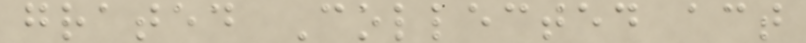grated Collected act
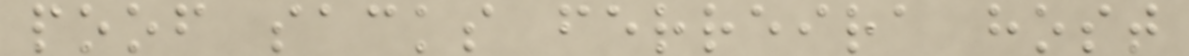poof sacks ferreira host
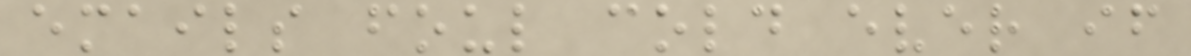emails foul cold ever if
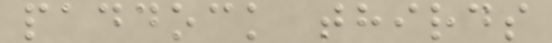paddock thirds
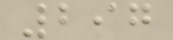297
